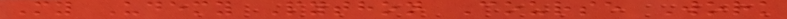My Udemy Python Course Work
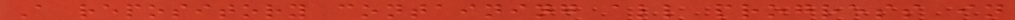A repository containing all progress in
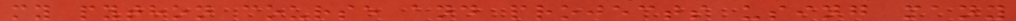my python course and projects using many
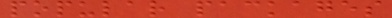popular packages
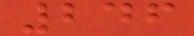246
